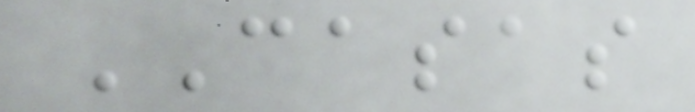CASAS
